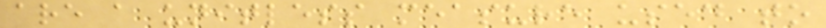are a unitless measure used to
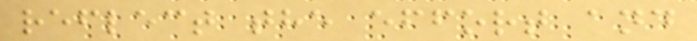reflect the effort and
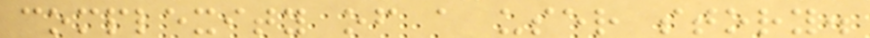complexity of a user story.
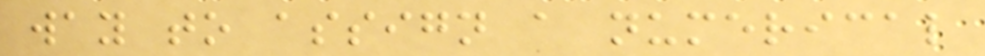way to assign a numerical
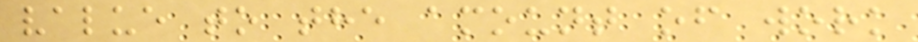value to the amount of work
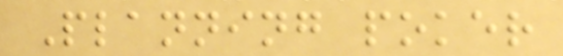Planning poker
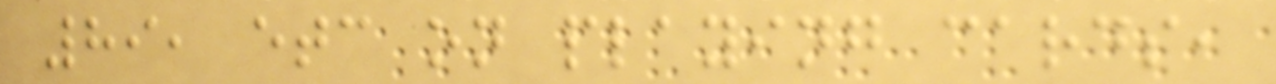89, etc on playing cards,
